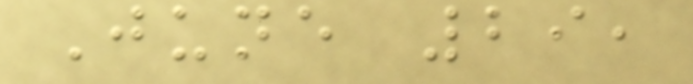June 29,
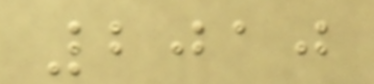2010
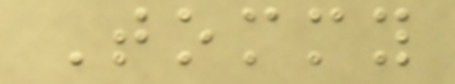Tommy
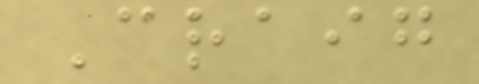Craig
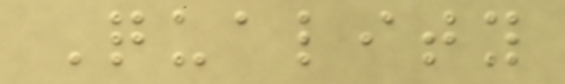Quality
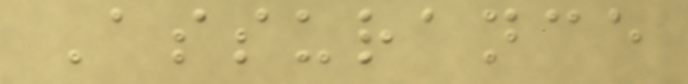Assurance
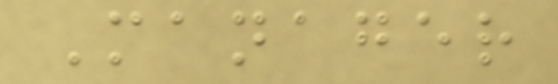Manager
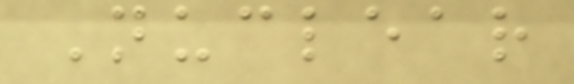Nuclear
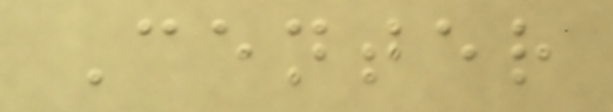Center
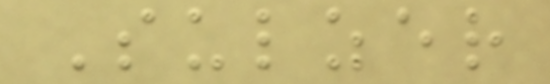Sulzer
